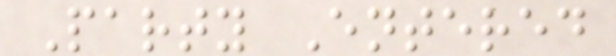Party Entered
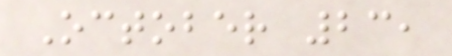October 23,
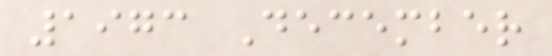1973 December
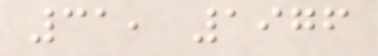31, 1976
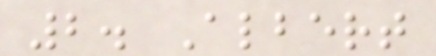2. Albert
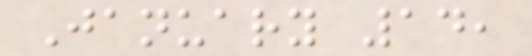January 14,
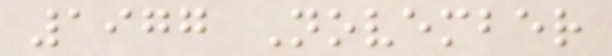1977 November
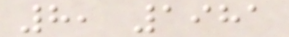8, 1981
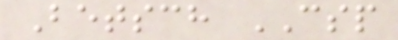Betsch CSP
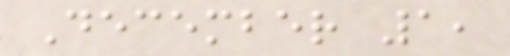December 1,
